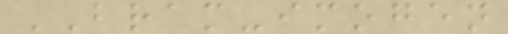BRAM-imogen
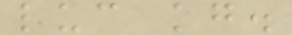luc kg.
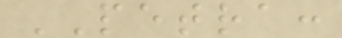PETRA:
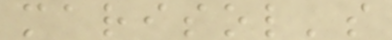marisol's
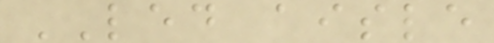LED aisle
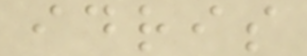idris
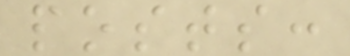posts:
